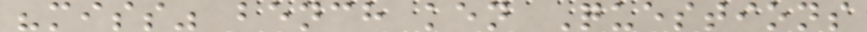"miss" bench ken Questions
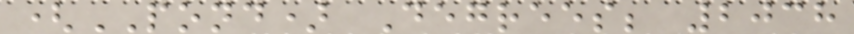(POND) Degrees; 2038
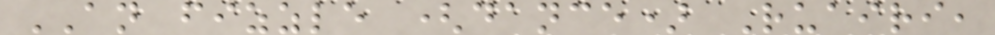AN fizzle (dance) Ruairi,
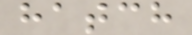hatch
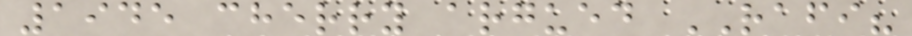1945 cherry argued RAFI?
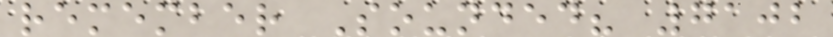remember Sounded? 7102
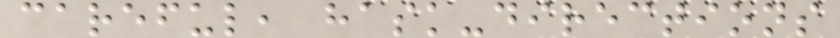careful, hask-directions
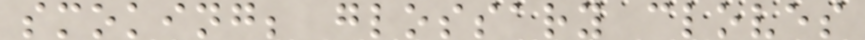smoking; glossary cloves
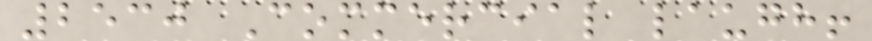2530 Commercial laugh!
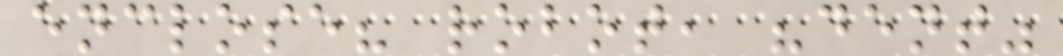enclose? robot, "dent"
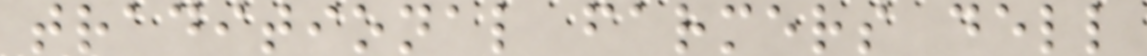traditional farmers dell
